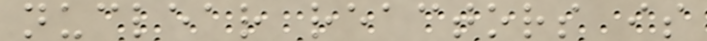nuclear reactors is
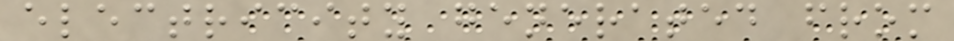electricity generated from
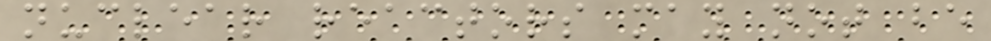nuclear reactors may not be
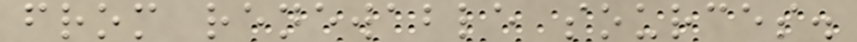from renewable sources.
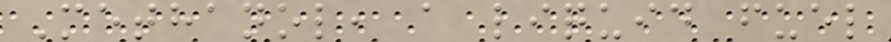Methanol, a liquid fuel
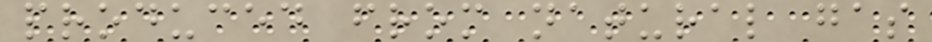produced from natural gas
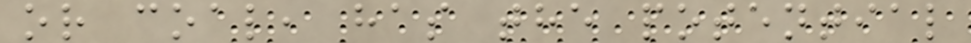or coal, has the potential
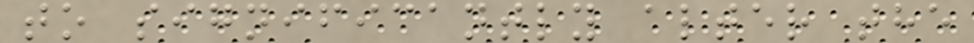to significantly alter the
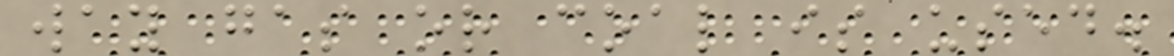way gas or coal is used.
